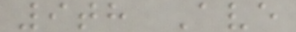9th Ave
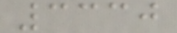3330
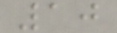10
